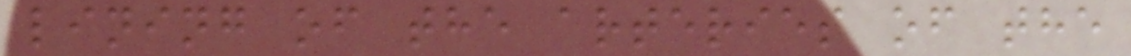lining of the arteries of the
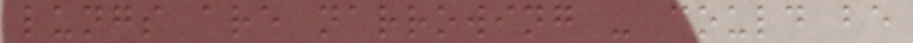lungs are narrowing - could be
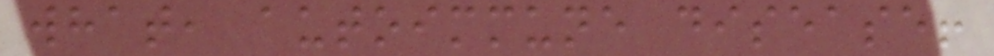what, autoimmune disease!
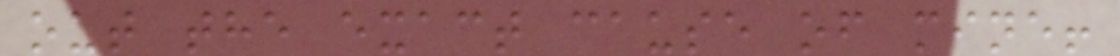out the exact cause of mine!
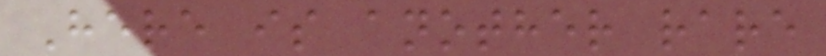Here is another rare
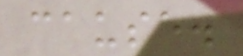cause.
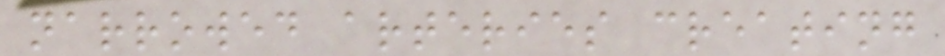narrowed arteries creating
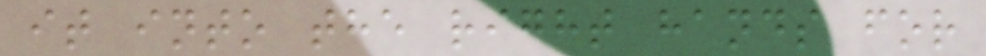it into the right hands for
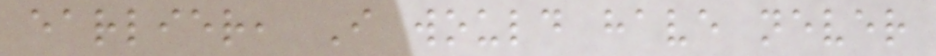earlier, I would have never
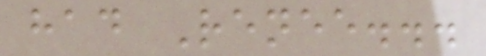had Renee...
